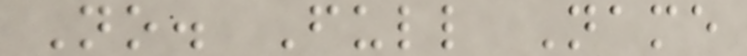No. Full Name
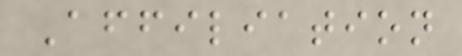Affiliation
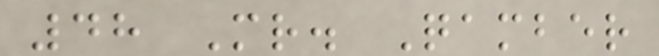48 Mr. Qamber
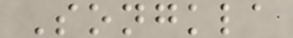Songkla
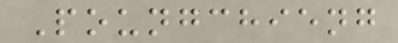Poungchieng
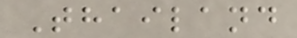Thailand
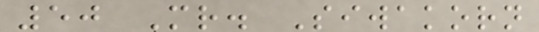50 Mr. Siwakorn
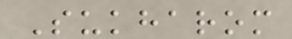Sukharom
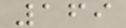169
